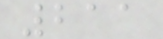211
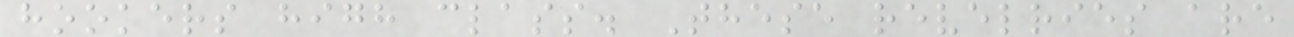hookers high class. These revelries are
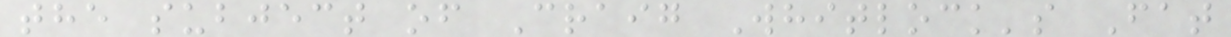the subject of Craig Whitlock's Fat
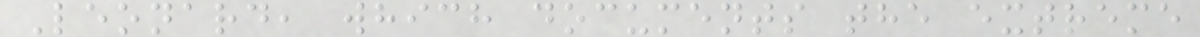Leonard, which documents the extreme
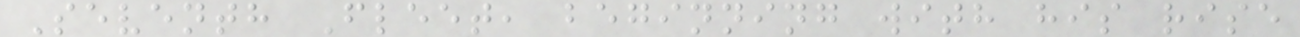Seventh Fleet, beginning with his rise
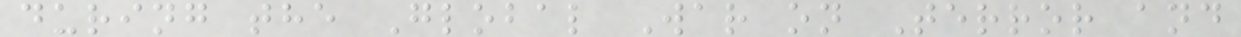during the Global War on Terror and
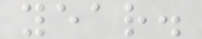year.
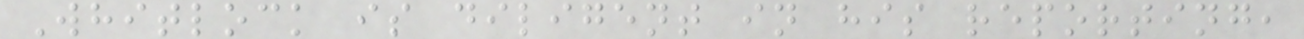Whitlock is diligent in his reporting,
